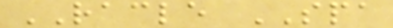RACLE SPA
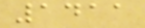1411
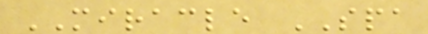MIRACLE SPA
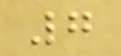7
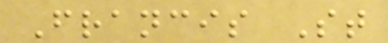Francis St
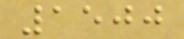1500
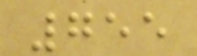755
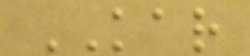KAR
